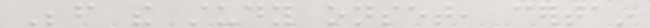Before the study onset, certain
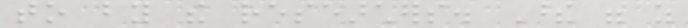to by the researchers. These were as
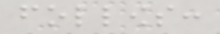follows:
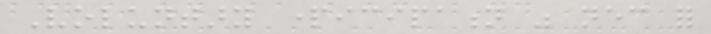Voluntary participation was necessary for
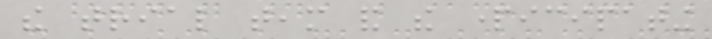the trial team and the participating
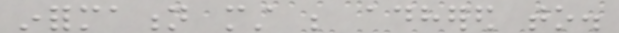information must be adhered to.
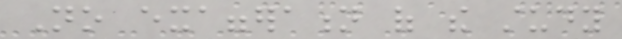No exaggeration of the study
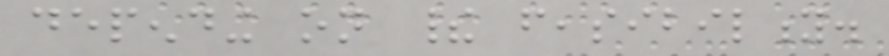depending on their feasibility.
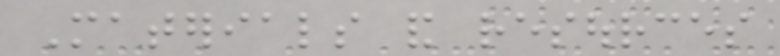Materials and resources
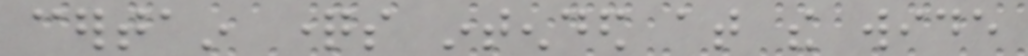certain questions intended at the wide
